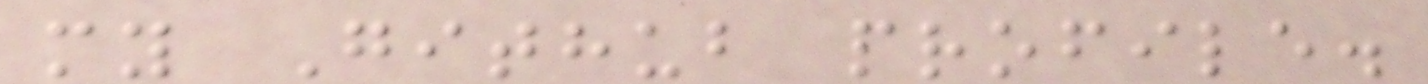my Github profile.
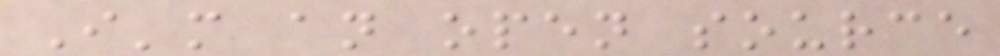I'm an open source
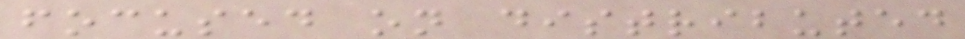focused on distributed
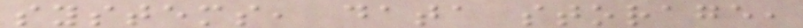systems, data storage,
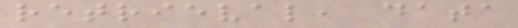retrieval, data
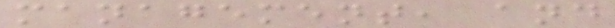management, and
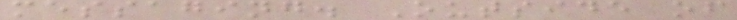messaging. Outside of
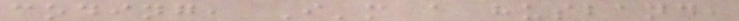coding, I'm a husband,
